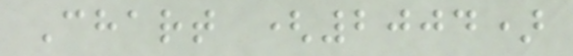Chart (2004)
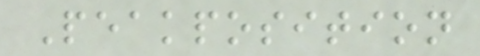Peakposition
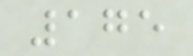175
